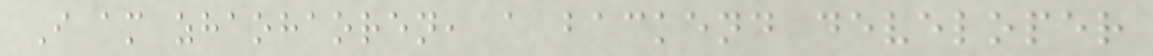I am zhaohaoren, a backend developer
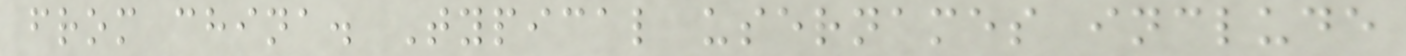from china. Typical usernames include
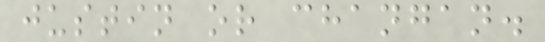justin or changan.
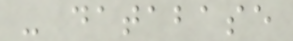- database
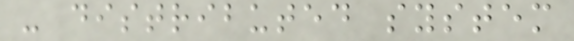- distributed system
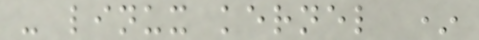- linux kernel *
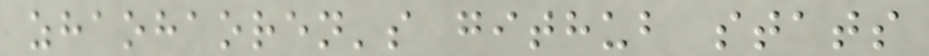zhaohaoren's github stats
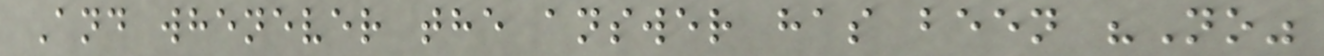And whenever the answer has been "No"
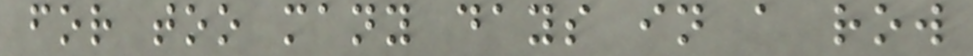for too many days in a row
